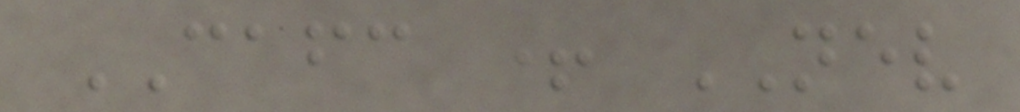CAFC + NEV
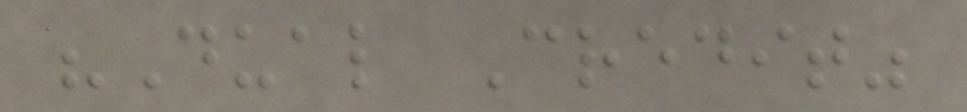"Dual Credit"
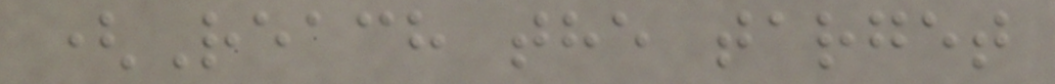(Reach the target
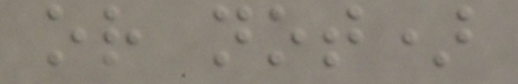or not)
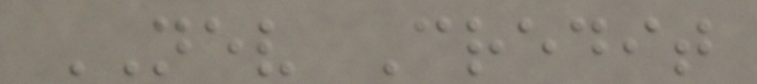NEV Credit
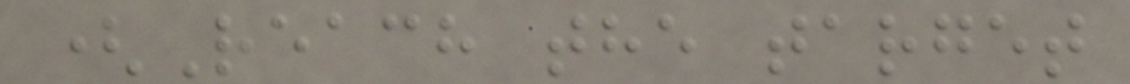(Reach the target
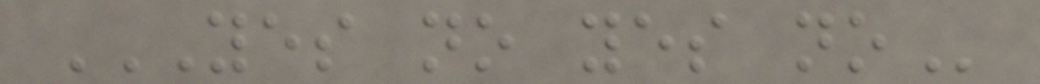YES NO YES NO
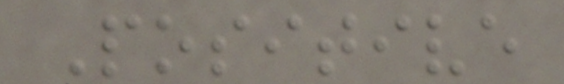Positive
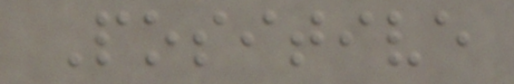Positive
